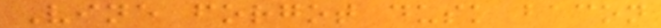Vine forgot dusk bacon
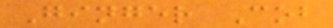Ginger Cob
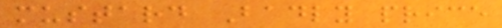mustard Badly price
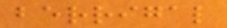berrigal
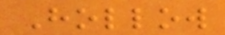Hollow
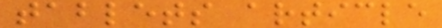tablets article
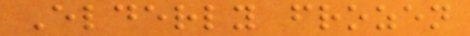Elderly frozen
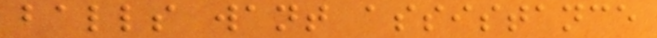balls want assistance
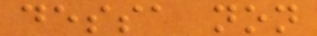dessa non
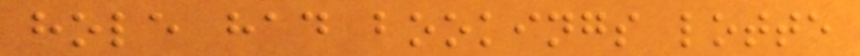hole had bookings lotte
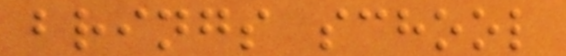brings school
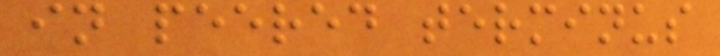in peered terminus
